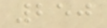250
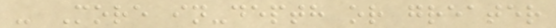- More in-depth or greater
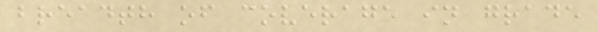breadth of coverage in grade
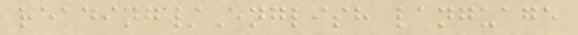reading/English language
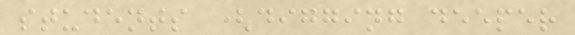students (digging deeper
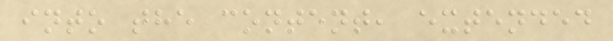into the content, extended
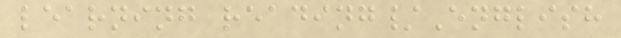learning reading/English
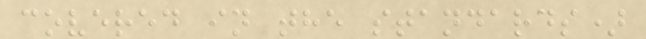covered in the standards)
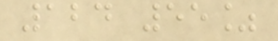124 55%
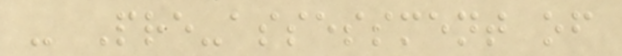- Pre-assessment of
